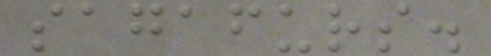sagafurs.
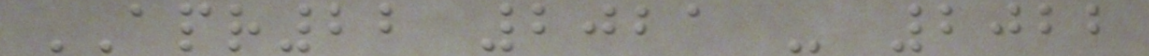APR22 2021 - 2022
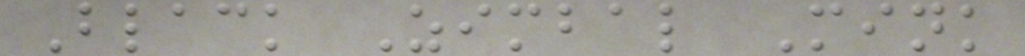Black Zimbal Mink
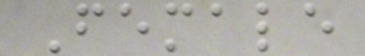Female
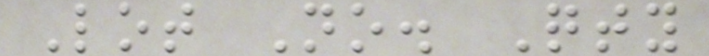Lot No. Qty
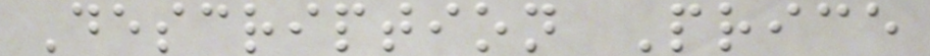Description Price
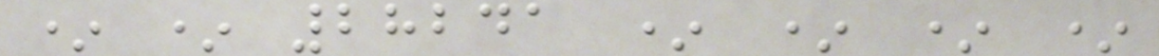* * 28241 * * * *
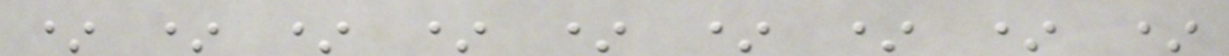* * * * * * * * *
